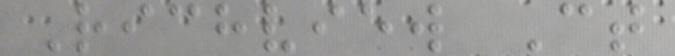Richview Ct
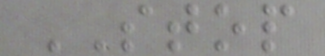STOP
